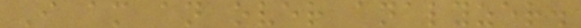I am an over analyzer.
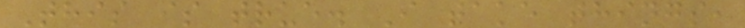This is true. I take things,
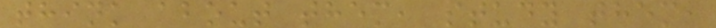think about them, study them,
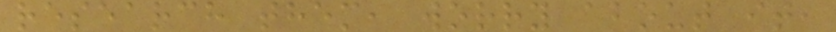research them, worry about it,
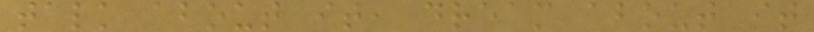talk about it, dream about it
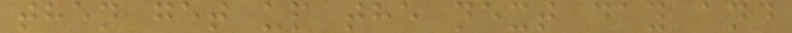then get up the next day and
